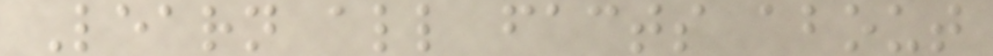Learn all facts about
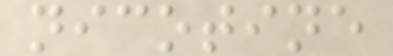nicotine
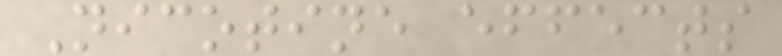Nicotine effects
